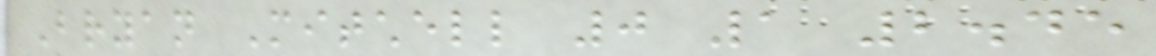Bryan Mitchell 0 1 2.45
